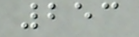253
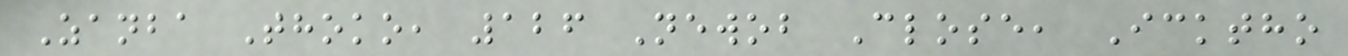Zanba Thoko, 126 Newob Close, Icktho
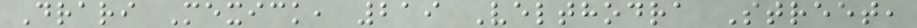Drari Mexick, 219 Velthodra Street,
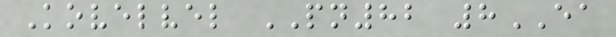Kovelvel PN82 8EA
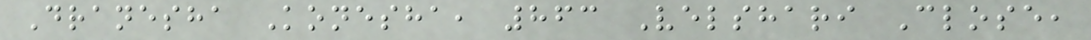Dranesha Konesha, 863 Velshari Close,
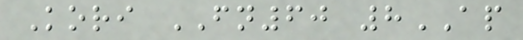Kori FN60 8AP
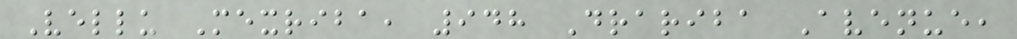Vellu Mexriba, 948 Drariba Avenue,
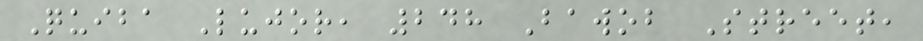Quiba Lujor, 248 Bawob Street,
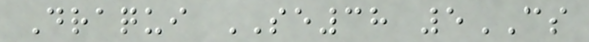Draqui SE38 5CS
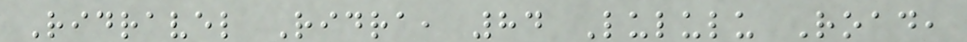Ridravel Ridra, 84 Lululu Road,
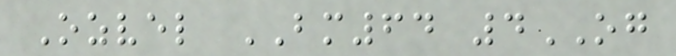Ozvel BM64 4OG
